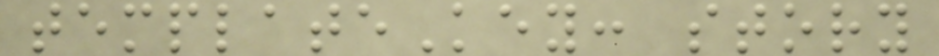templateKey: story
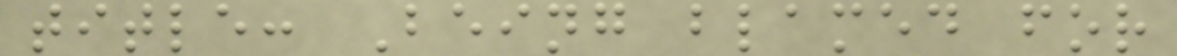title: Being blamed for
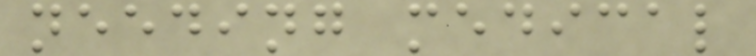needing medical
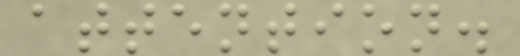attention.
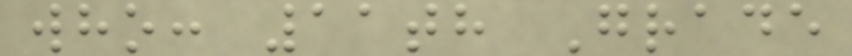who: 11th Grade
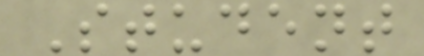Student
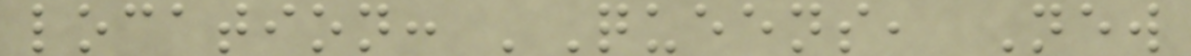location: 'Queens, New
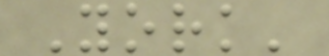York'
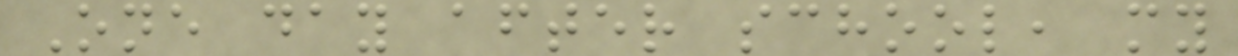One day after school, my
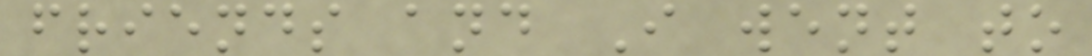friends and I went to
